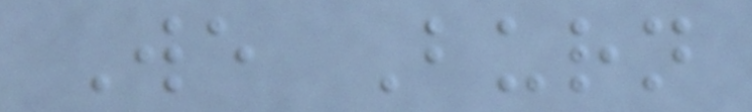We Burn
